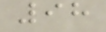98
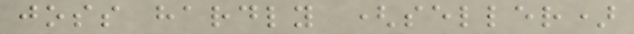joss hardly (seller)
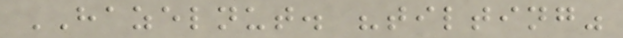HAZELNUT. "tilting"
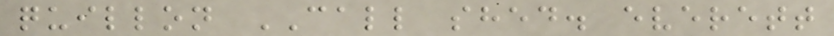quillon CALL shed. everett
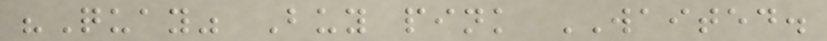"Quay" Buy pink WAITED.
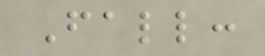Fall:
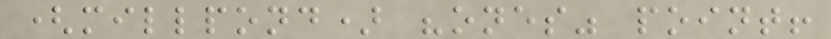(millpond) "ones" point!
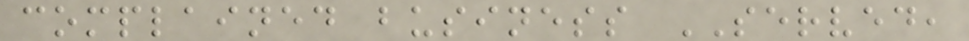complained business SERVED,
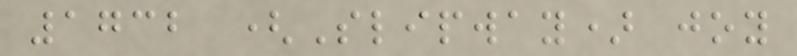1732 (Slipway) joy
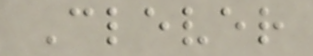Clever
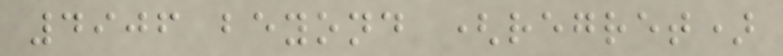4906 beyond (regret)
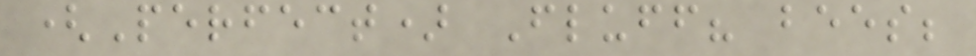(Perfect) Fluff? bees;
